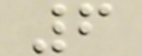6
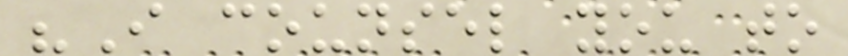"I counsel you to
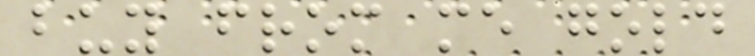buy from me gold
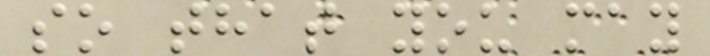so that you may
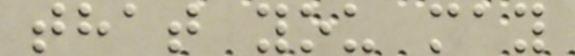that you may
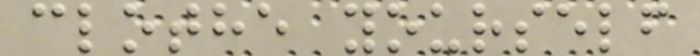clothe yourself
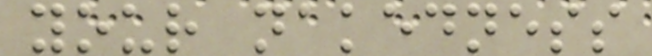your nakedness
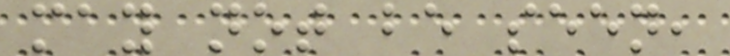may not be seen,
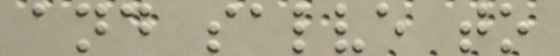and salve to
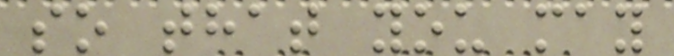so that you may
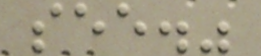see."
